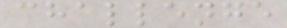challenge
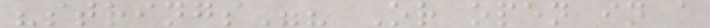"strings"? Or open in a
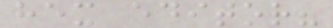hex editor?
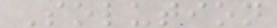Solution
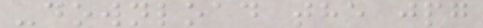-download the jpg
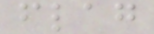flag
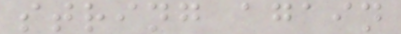string again
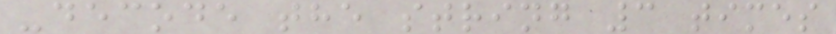-decode the string 3 times
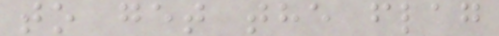to get the flag
